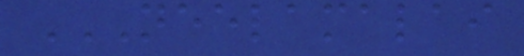NEELAMALAI
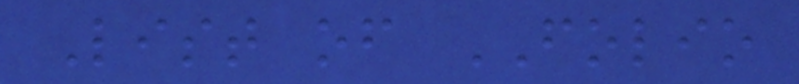List of FOLIO
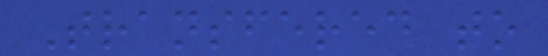Transfered to
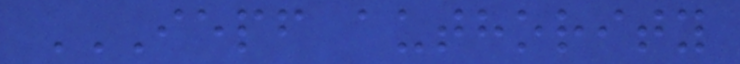IEPF AUTHORITY
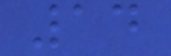14
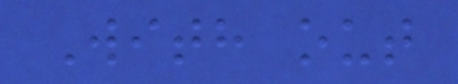With out
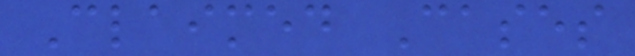Claimed Cases
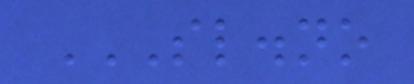SL.NO
